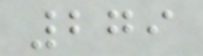279
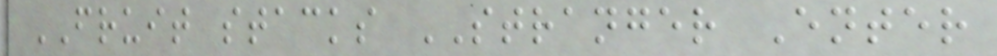FRUIT stacks STRANGER Enter
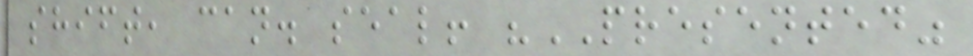shift, can. seal! "PRESENTED"
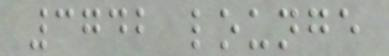3742 lounge
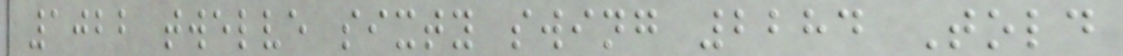1022 twelve sixty swing 2284 Told
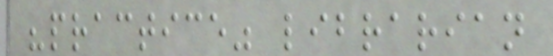"practice" librarian
